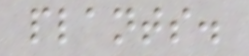plants.
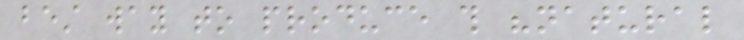best way to produce this "natural
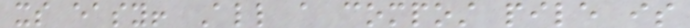its easy! All a compost pile is
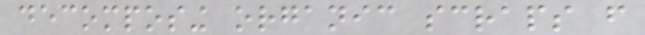decomposing organic scraps from
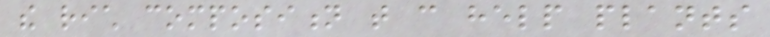the rich composition that can help plants
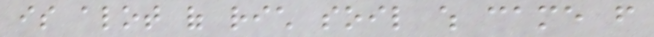is alot of rich soil which came from
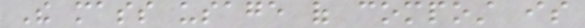The mass usage of compost is
